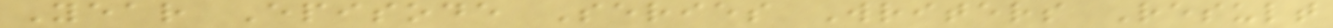Year Episode Series Writers Result
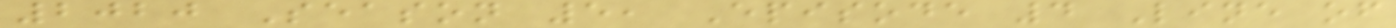2020 Season 5, Episode 4 Line of
